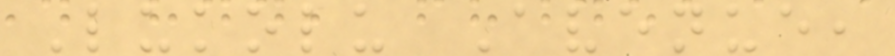Lukolu Avenue,
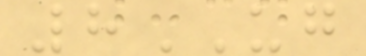8UG
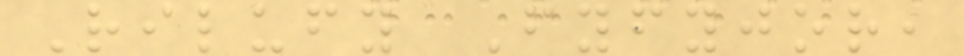Rilufy Fyfyjor,
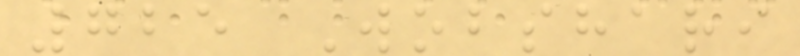725 Wobshari
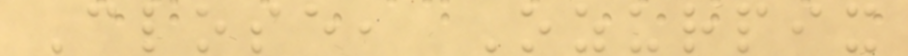Close, Ozurpix
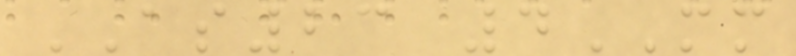AS23 4MM
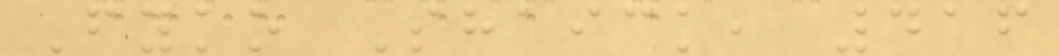Fyko Shaick, 416
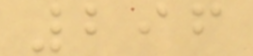296
